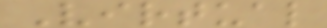Virtual
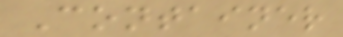Container
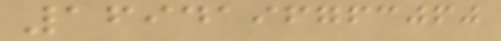1694196763060
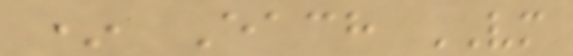* Each VM
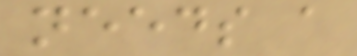needs a
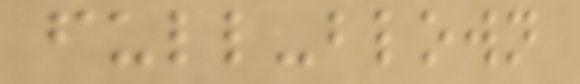full-blown
